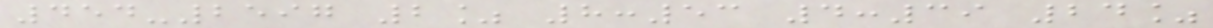454-2597 2% 8:53 4:39 24%
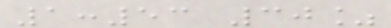1:53 30%
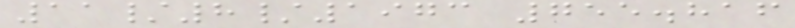11/8/1973 755.816
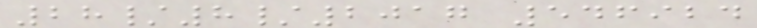28/8/2017 546924
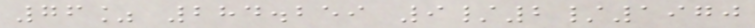76% 284.259 9/2/1970
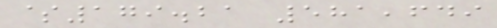$179.21 581,649
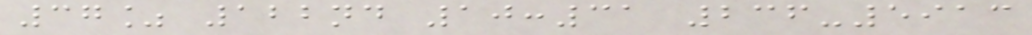37% 122nd 10:31 236-5913
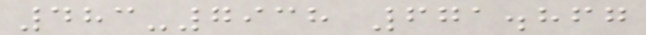483-7938 671.867
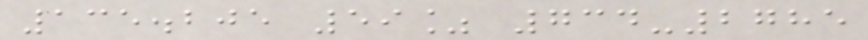135.205 59% 734-2785
